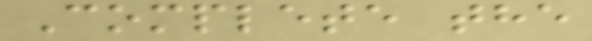Complete the
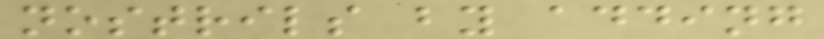nostrils by adding
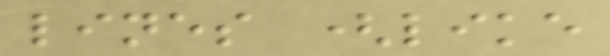lines (like
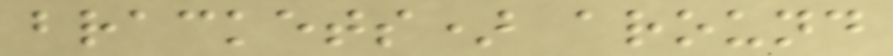brackets) around
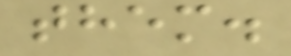them.
